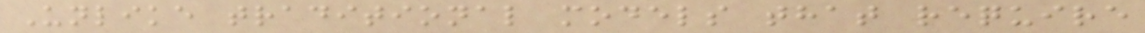Unlike traditional models that require
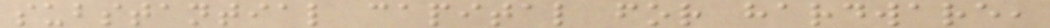substantial capital for hardware,
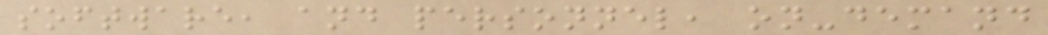software, and personnel, on-demand
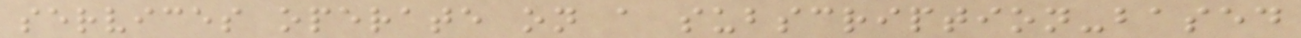services operate on a subscription-based
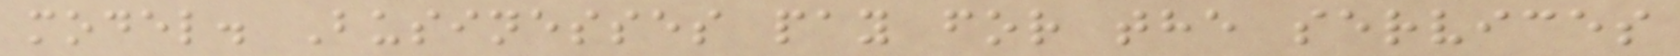model. Businesses pay for the services
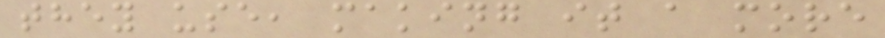they use, making it a more
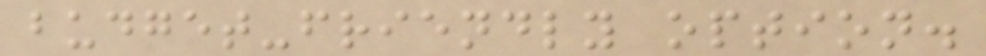budget-friendly option.
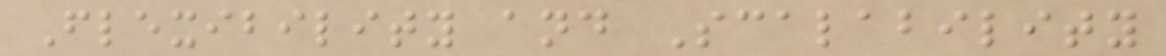Flexibility and Scalability
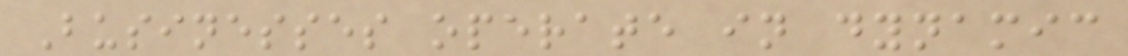Businesses operate in dynamic
